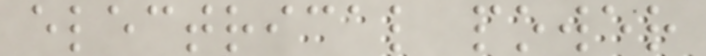electrical power
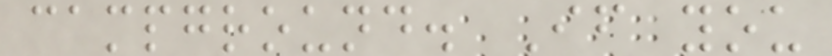campground. If you
